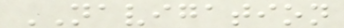NAVIGATION
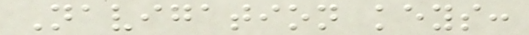Navigation keys:
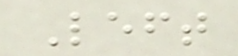Left
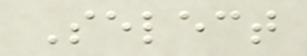Select
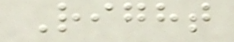Right
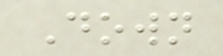Down
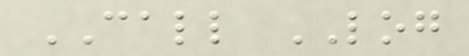CALL LOG
